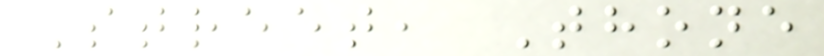Street, Thone
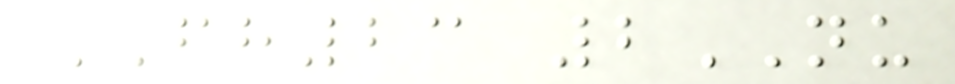FH23 2NU
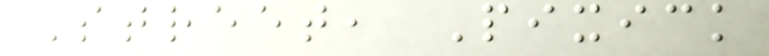Street, Pixick
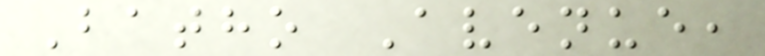Batho Avenue,
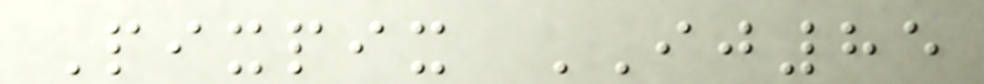Pixpix IJ85
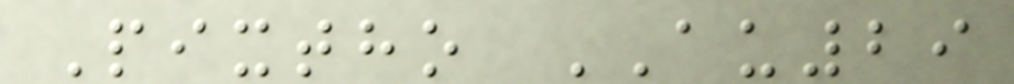Pixtho AU29
